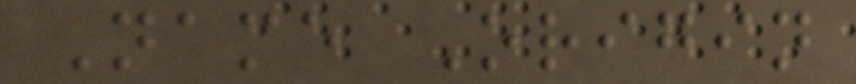Name Origin
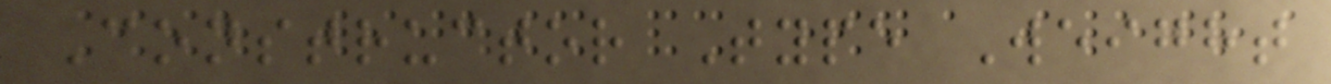Constructor Type Weight
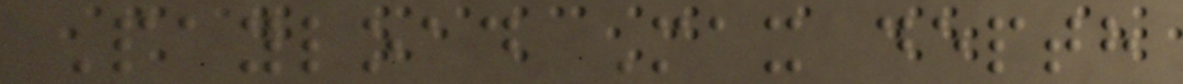Payload Max depth
